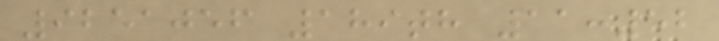9251056 189th 11:52
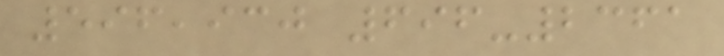596,930 696-2361
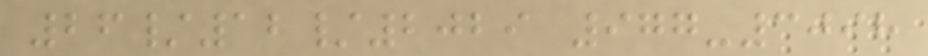26/12/2029 977-3098
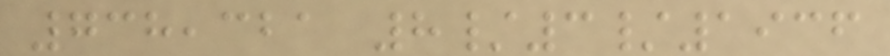738,321 8/3/1936
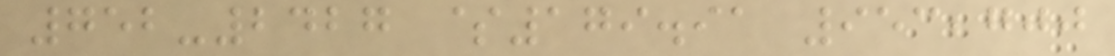752-2427 $179.91 953,700
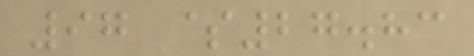97 $27.83
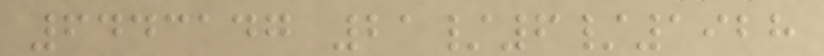6443147 21/6/1928
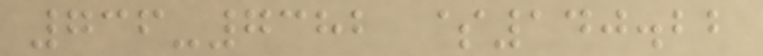736-7382 $140.22
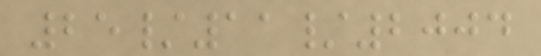25/11/2004
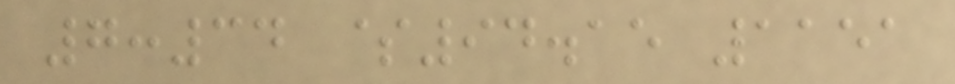7:34 $94.15 1151
